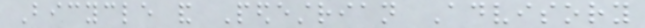Bicycle and Pedestrian Advisory
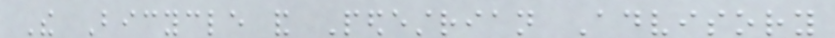The Bicycle and Pedestrian Advisory
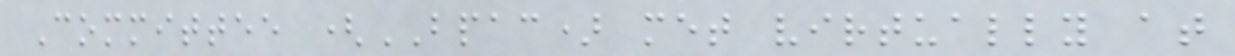Committee (BPAC) met virtually at
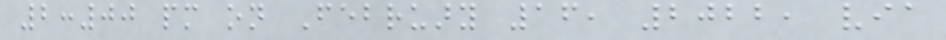2:00 pm on February 16, 2022, via
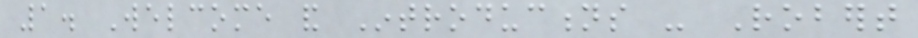1. Welcome and Introductions - Robert
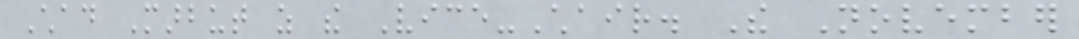Chad Marbut as the Vice-Chair. The November
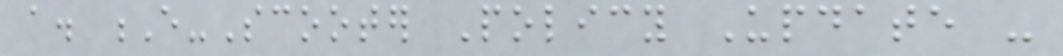a. E-Scooter Policy Update -
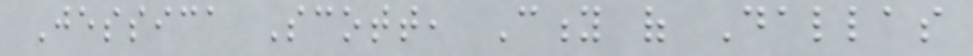Jessica Scott, City of Dallas
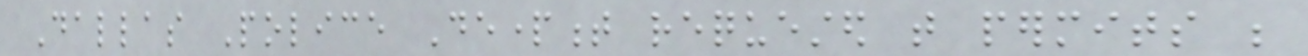Dallas Police Department requested that permits be
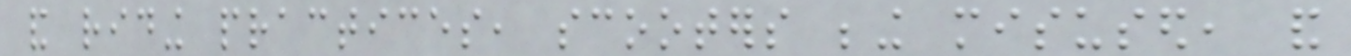and riding practices, scooters being misused, and
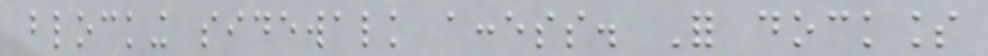blocking sidewalk access. For dockless
